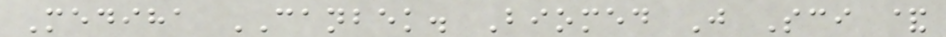Mediha CANBEK. Biomed J Sci &
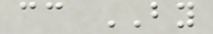cc BY
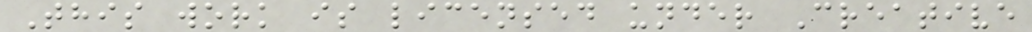This work is licensed under Creative
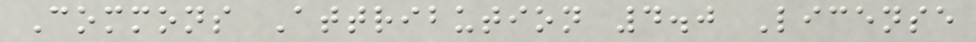Commons Attribution 4.0 License
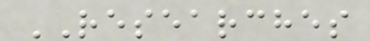RESEARCHES
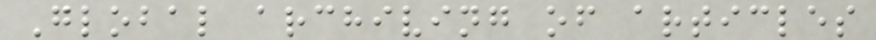Global archiving of articles
